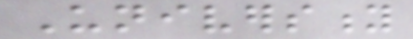University
